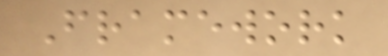Framework
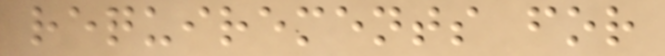requirements for
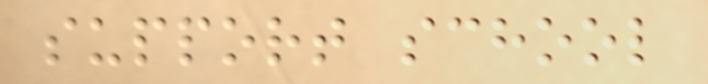support school
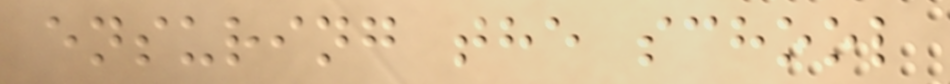ensuring the school
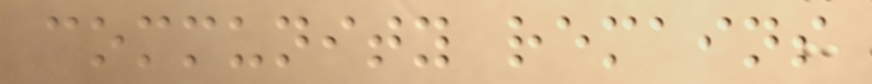community remains
